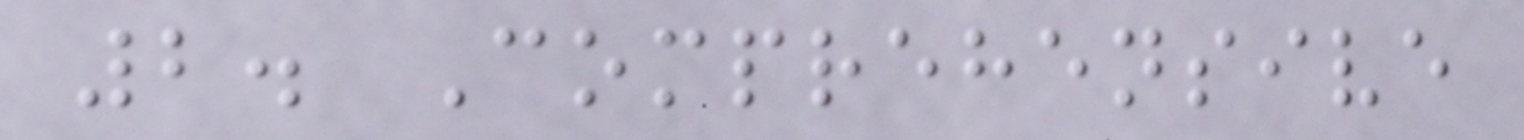2. Comprehensive
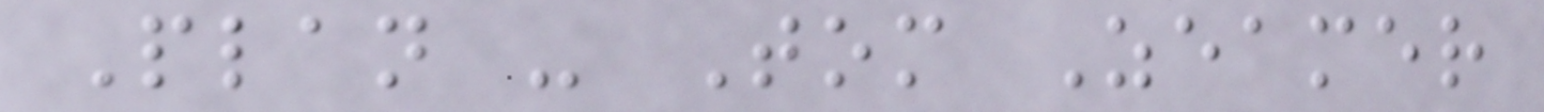Plan - Tom Zeamer
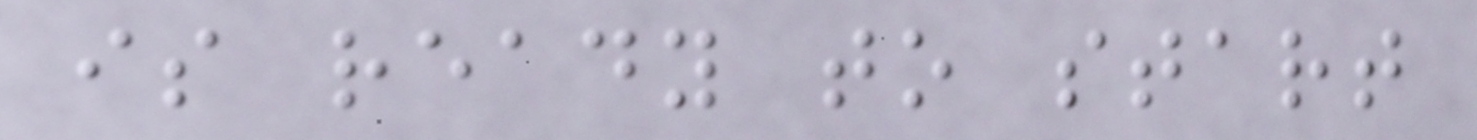is ready to start
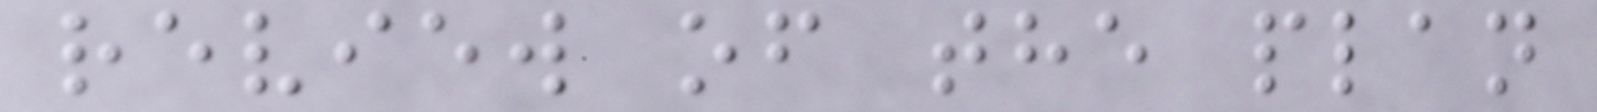review of the plan
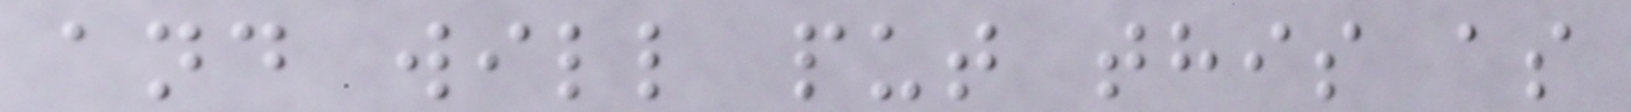and will put this as
